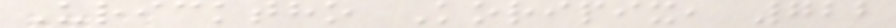Uricktho Koripix, 722
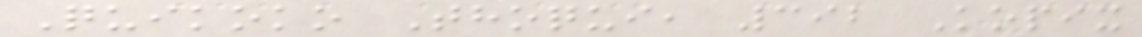Quikoko Thoqui, 392 Kopix
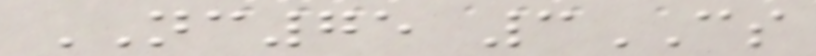NC75 3CS
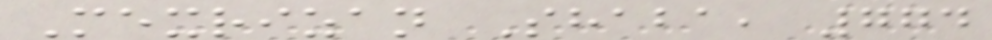Mexrizan Shaba, 774
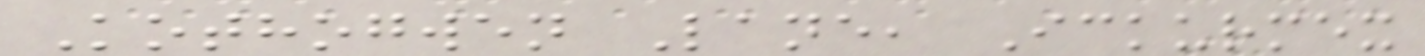Kothogwen Lane, Ickurmex
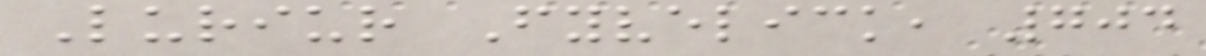Luriur Fyvelick, 704
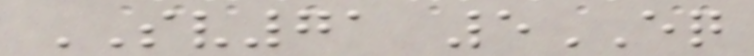SV71 5EQ
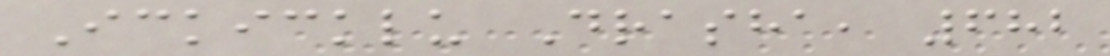Ickicklu Drasha, 682
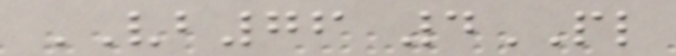VB76 4PL
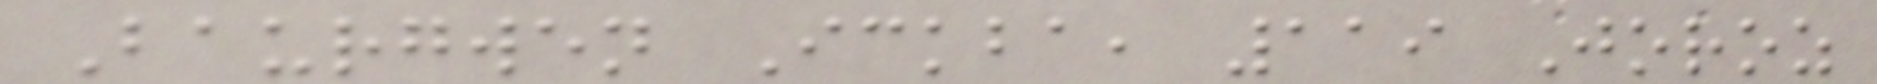Baurgwen Ickba, 119 Joroz
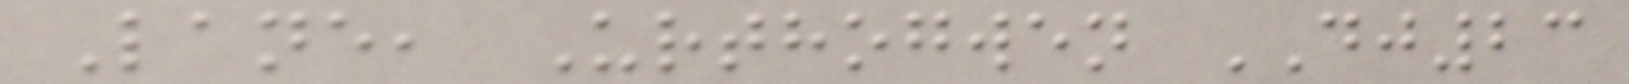Lane, Urthogwen DJ23
